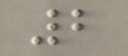2
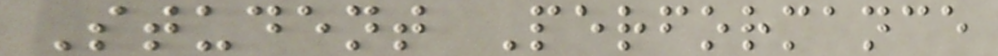Student Performance
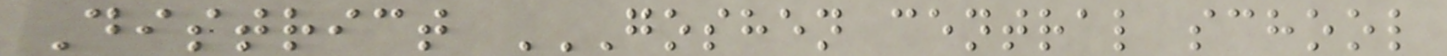District GOSHEN CENTRAL SCHOOL
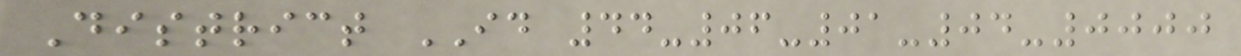District ID 44-06-01-04-0000
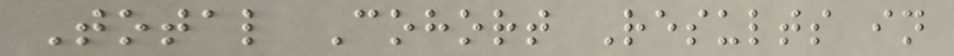Total Cohort Results in
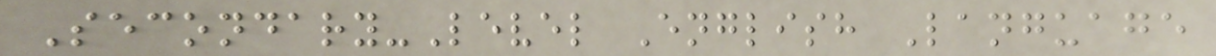Secondary-Level English Language
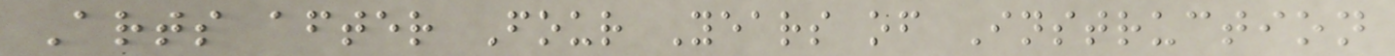Arts after Four Years of Instruction
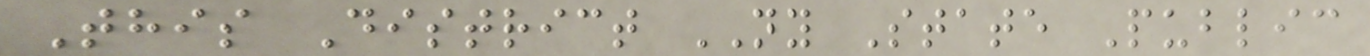This District NY State Public
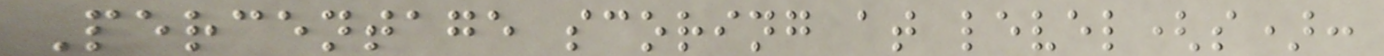Percentage scoring at level(s):
